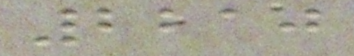2210
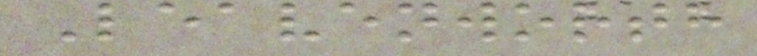Leavenworth
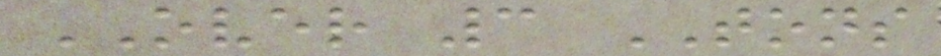OVER 3 TONS
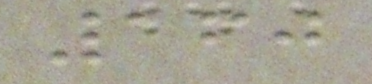160
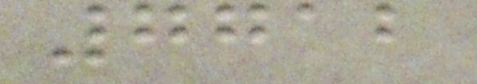7712
